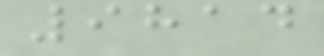9814
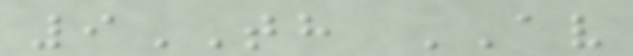9TH AV
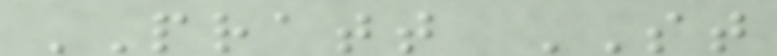PRATT ST
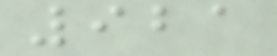921
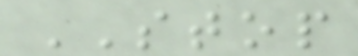STOP
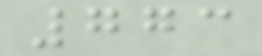773
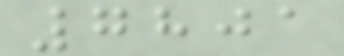7801
